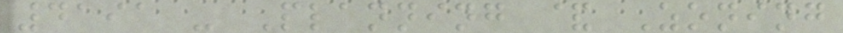4191 - Planning & Zoning
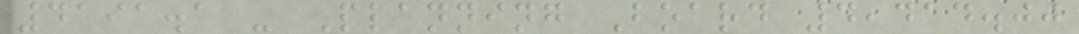4191.1 - Planning Board 4,414.00
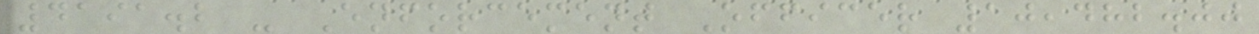4191.2 - Enforcement Officer 10,482.00
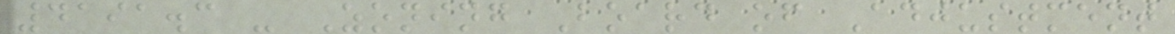4191.3 - Zoning Board of Adjustment
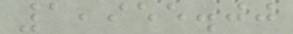1,955.00
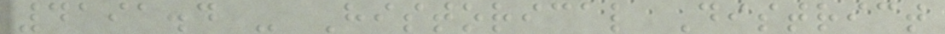4191.4 - Historical District
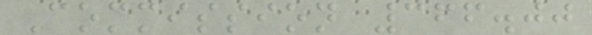Commission 366.00
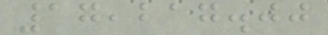17,217.00
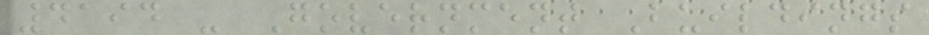4194 - Government Buildings
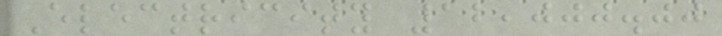Electricity 12,000.00
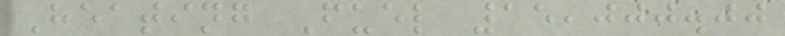Heating Fuel 15,000.00
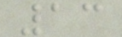13
